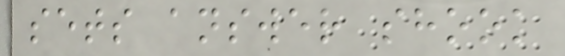sets answer shook
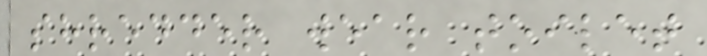shredder wear toilet
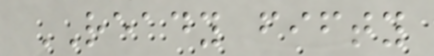READY fifty
